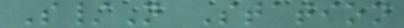S/N Station
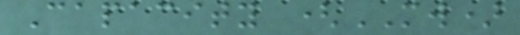Capacity (MW)
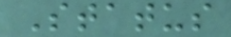Status
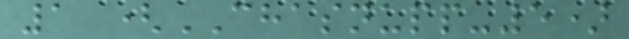1 (CHASNUPP-5)
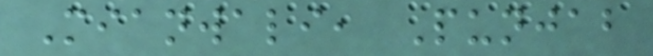Mianwali, Punjab
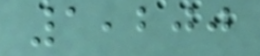1,200
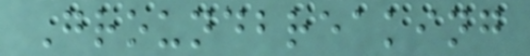Groundbreaking
